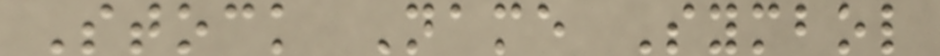Stock Name Symbol
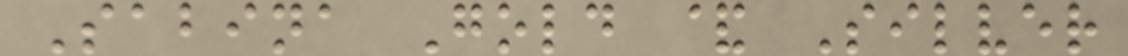Sabina Gold & Silver
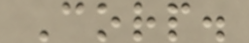Corp.
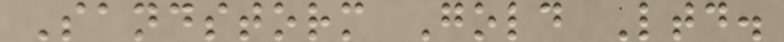Sandstorm Gold Ltd.
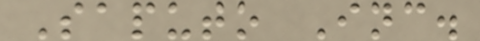Saputo Inc.
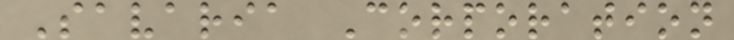Savaria Corporation
